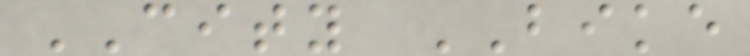CITY BIKE
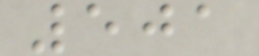501
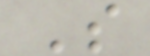S
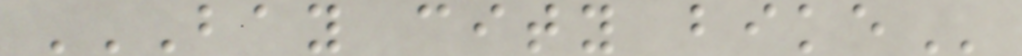BAY CITY BIKE
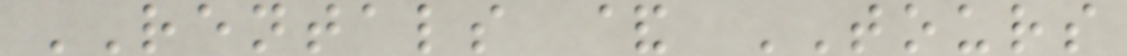RENTALS & TOURS
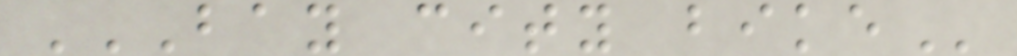BAY CITY BIKE
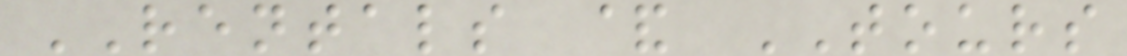RENTALS & TOURS
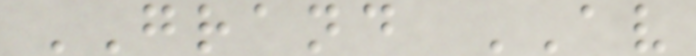GRAND AV
